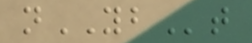nYBt
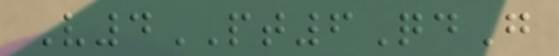V4PT6QdG
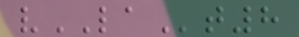vLAt8
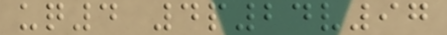uq4 4p24v97
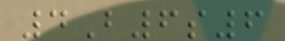4B6s6
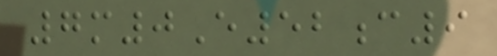7m0E52c9
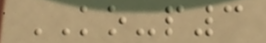KO-p3
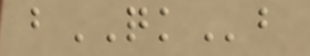bQKb
